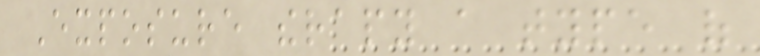Exposure therapy a type of
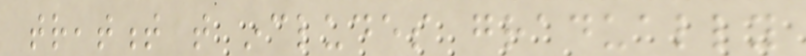treatment that includes gradually
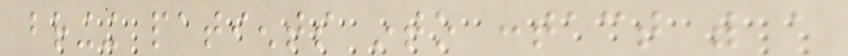bringing patients into contact with a
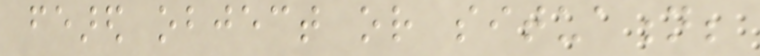feared object or situation;
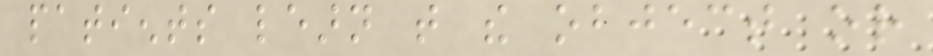patients learn that the object or
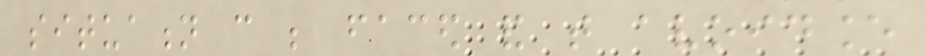situation can be faced and that avoidance
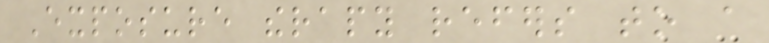Exposure therapy refers to a
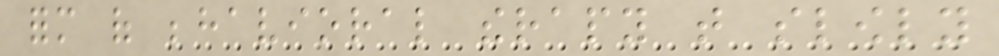form of behavioral therapy that slowly
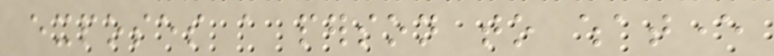exposes a person to whatever
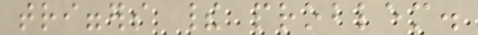triggers their problem.
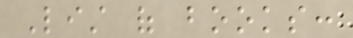List of books:
